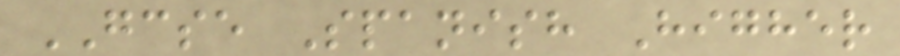GCSE Spanish Higher
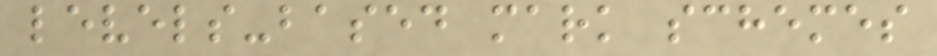levels-based mark schemes
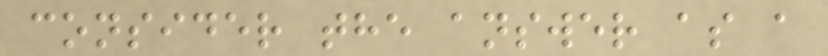consider the answer as a
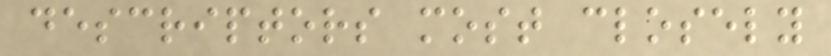descriptors most closely
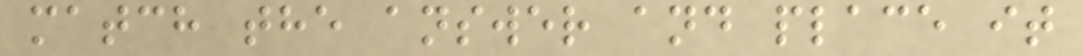match the answer and place it
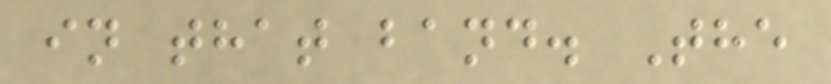in that band. The
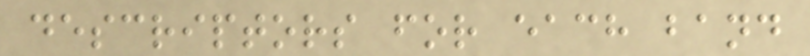descriptors for each band
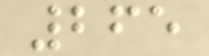265
